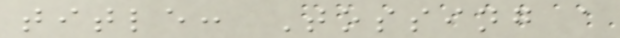title: Tossing a
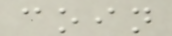coin
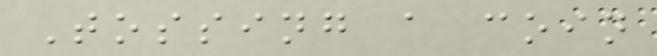Tossing a coin
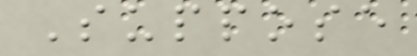Suppose
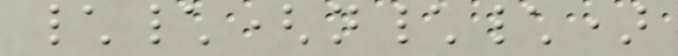\\(n\\)
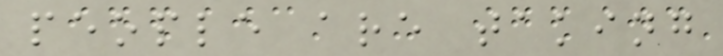people are taking
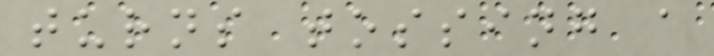turns tossing a
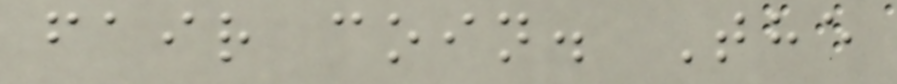fair coin. The
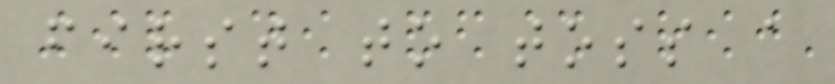first to toss a
